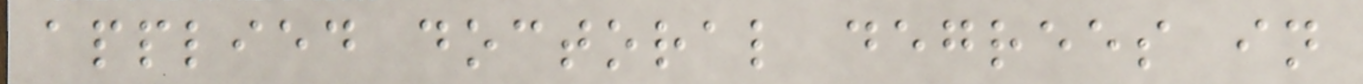applied doctoral degrees in
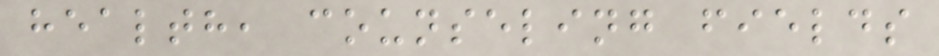health, counseling fields
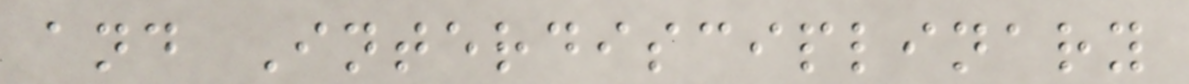and Interdisciplinary
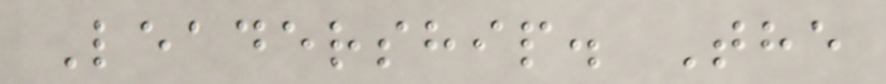Leadership. The
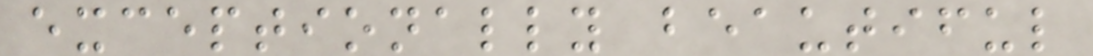exceptionally beautiful
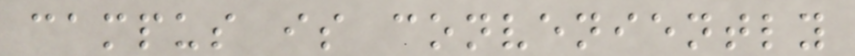campus is conveniently
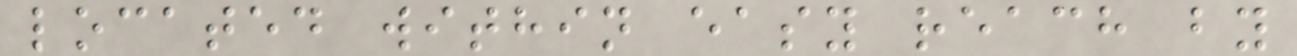located within easy reach by
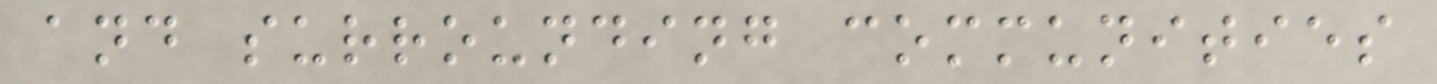and surrounding communities
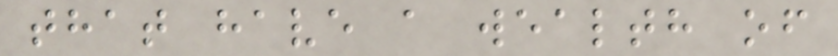that have a wealth of
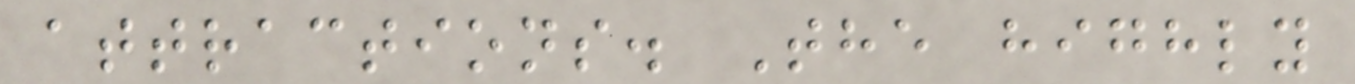attractions. The highly
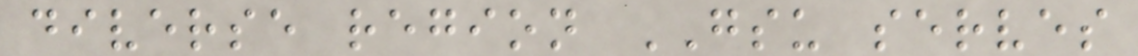diverse region GSU serves
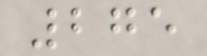275
